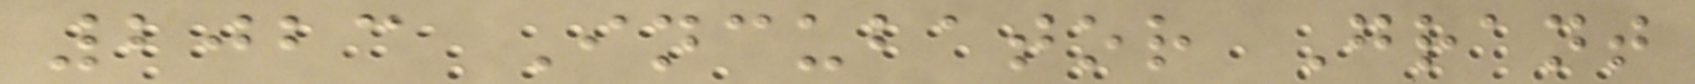2023 Incubator Grant
